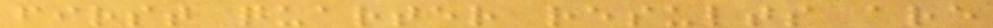first quarter results are
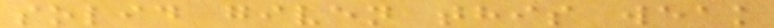solid given this weak
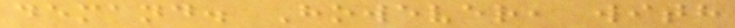demand. However, with
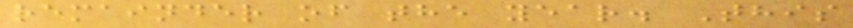remainder of the year. This
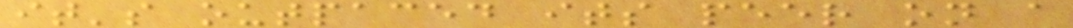it's outpaced its peer on a
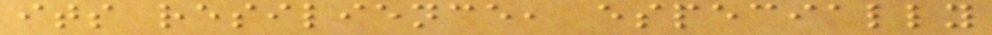its resilience, especially
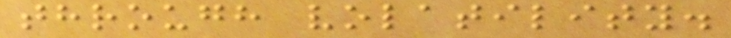through volatility.
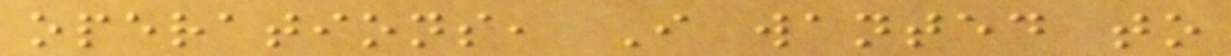operations, I wanted to
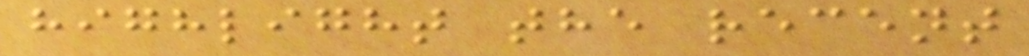highlight the recent
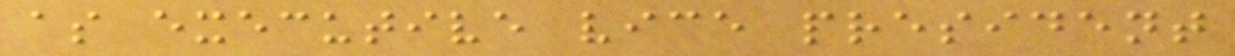as executive vice president
